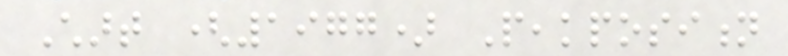Chart (1977) Peakposition
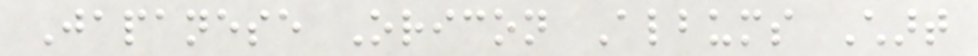Japanese Oricon Albums Chart
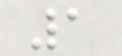1
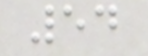54
